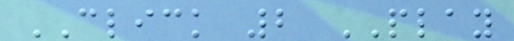CLICK 2 PLAY
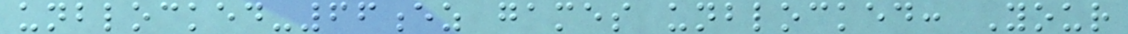unblocked-66ez games unblocked: Your
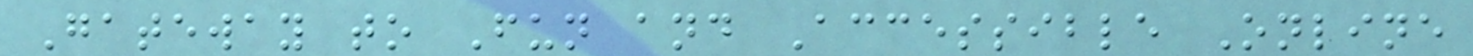Gateway to Fun and Accessible Online
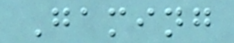Gaming
